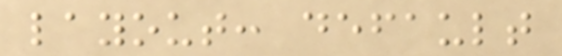layout: default
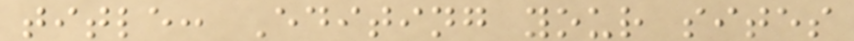title: Editing your sites
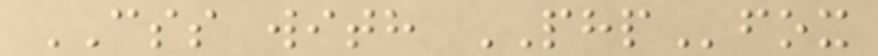CSS with PHPfox
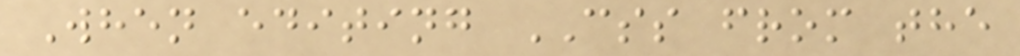When editing CSS from the
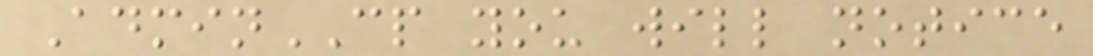AdminCP you will notice
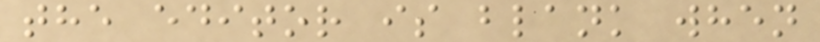the editor is blank when
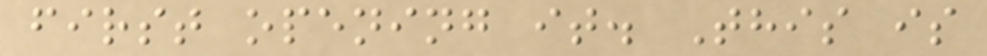first opening it. This is
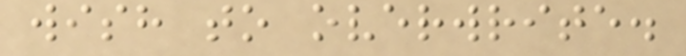wish to overwrite.
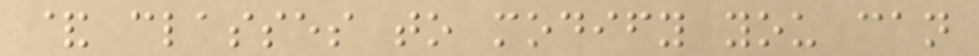& classes to modify you can
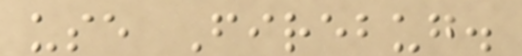use Firebug.
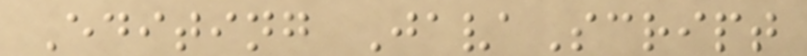Editing JavaScript
